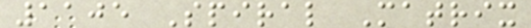1105 Spiral Matrix
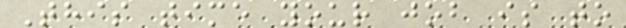This time your job is to
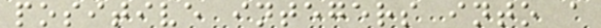positive integers into a
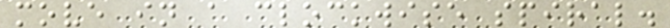move in a clockwise spiral.
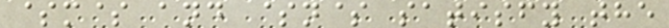$m$ and $n$ satisfy the
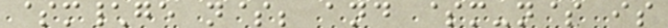$m\ge n$; and $m-n$ is
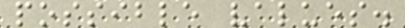possible values.
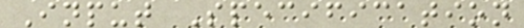Input Specification
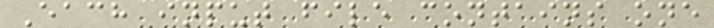Each input file contains one
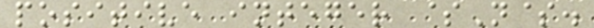positive integer $N$.
